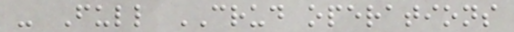- Full CRUD operations
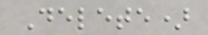Delete)
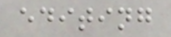editing
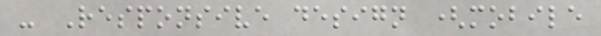- Responsive design (mobile
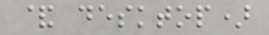& desktop)
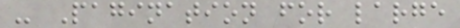- Pagination for large
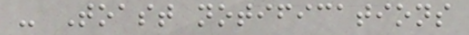- Toast notifications
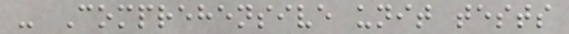- Comprehensive unit tests
